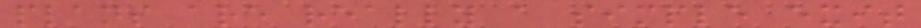plans are really a simple exit
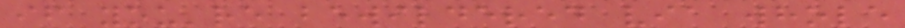if you're bewildered via whole
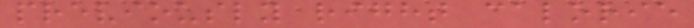previously right calorie
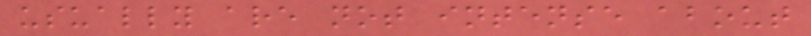usually are not intense about
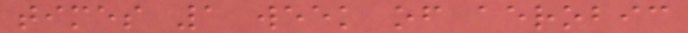times 1 week of aerobic
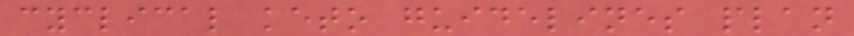cyclical keto guidelines plan
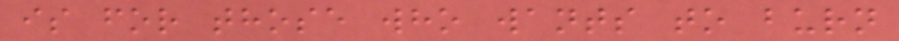is for those who wants to burn
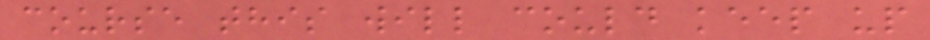course this will could keep up
